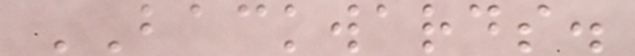BACKWARDS.
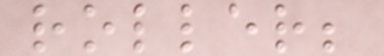roller;
